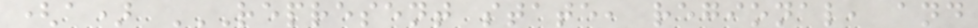(a) REPRESENT STATE, REGIONAL, AND
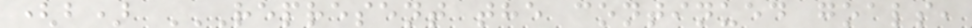(b) REPRESENT THE CONTINUED GOALS,
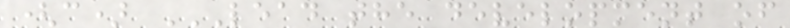(c) LEAD THE DEVELOPMENT OF
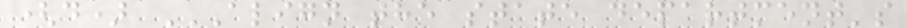(d) ALIGN THE STATE DEPARTMENT'S
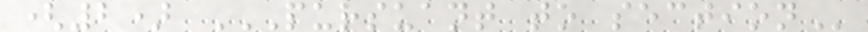(2) PURSUANT TO SECTION
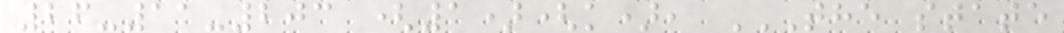26-11-203 (1)(k), THE STATE
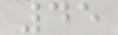45
